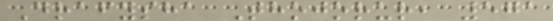Drafysha Thojorur, 571
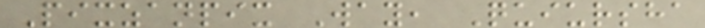Pixzanpix Way, Quiursha
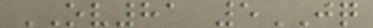OV81 5JQ
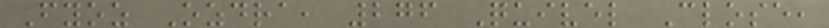Fyoz Ozdra, 276 Quivel Close,
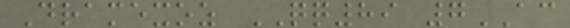Dramexoz QQ89 7AC
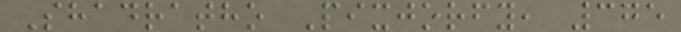Shadratho Pixjorfy, 375
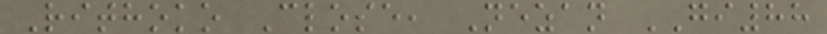Rithoko Close, Nezan GI88
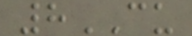8CU
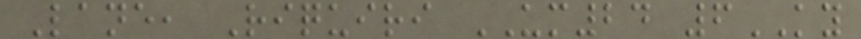Lane, Riquiri UM24 6KY
